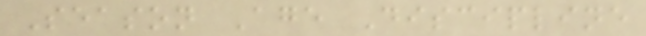Season Age Discipline
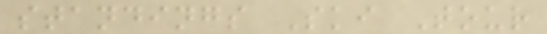standings Ski Tour
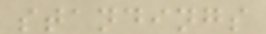standings
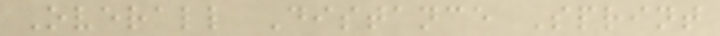Overall Distance Sprint
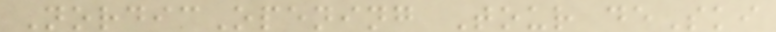NordicOpening Tour deSki
